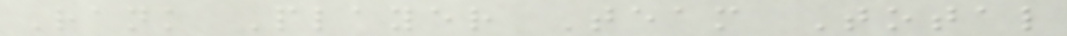Rank Player Team Total
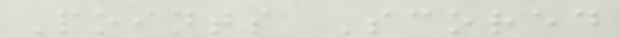Points Scored
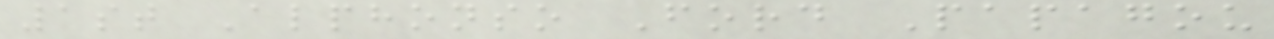1st Alphonso Ford Papagou
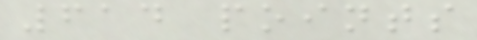614 points
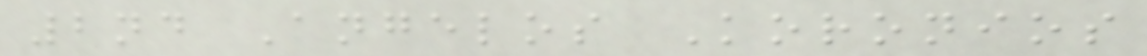2nd Angelos Koronios
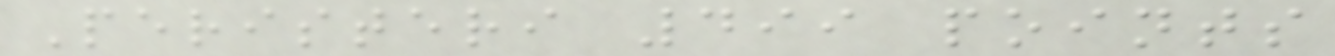Peristeri 499 points
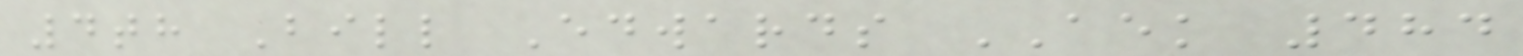4th Bill Edwards AEK 484
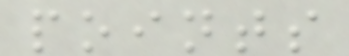points
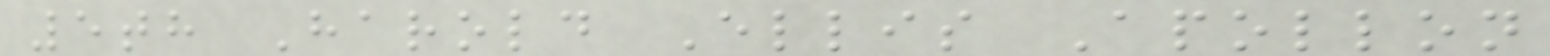5th Harold Ellis Apollon
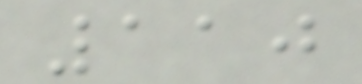110
